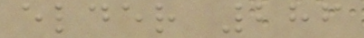elder 286
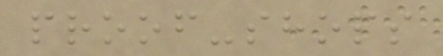proof-shops
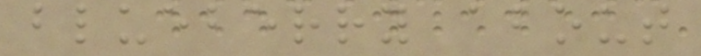blueberry about
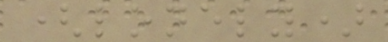(lonely)
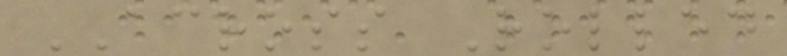ACROSS Rolled
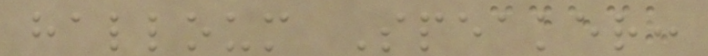halloum Speaker:
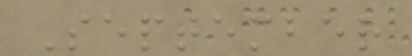September
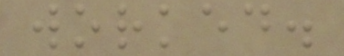worked.
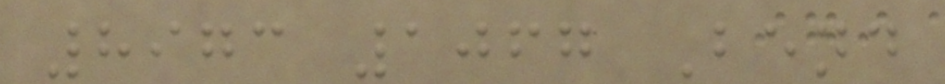8973 1067 Bend
